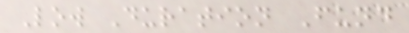Low Duration Fund
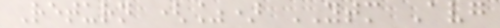Return (%) YTM Avg
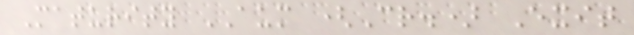Maturity AUM (Cr.) Exit
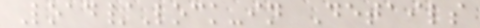Load/Lock-in Details
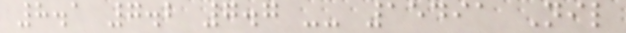8.1 7.2 7.7 -- 15491 Nil
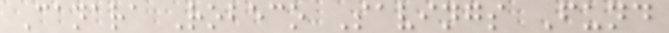Canara Robeco Savings Fund
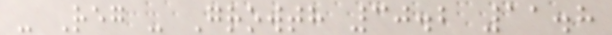- Reg - Growth 30.2 11.8
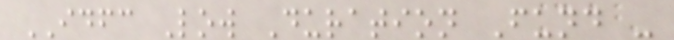IDFC Low Duration Fund -
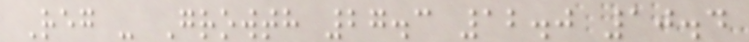Reg - Growth 27.3 12.0 10.4
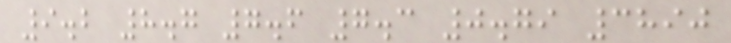9.2 8.7 7.6 7.3 0.79 3890
